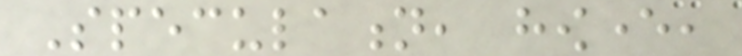Speculation, however,
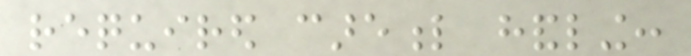required careful handling:
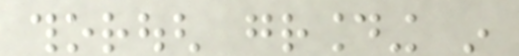thorough grounding in
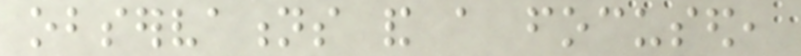observations and a focused,
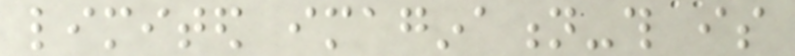limited imagination-this is
